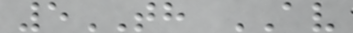5TH AV
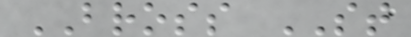BROSS ST
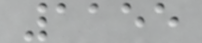1155
